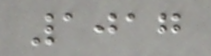1017
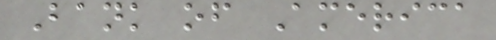Bank of America
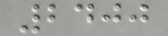2400
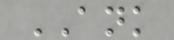ANK
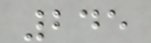245
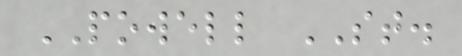POWELL ST.
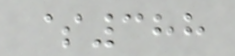$388
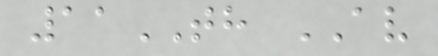11TH AV
